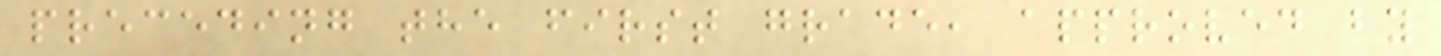preceding the first grade, approved by
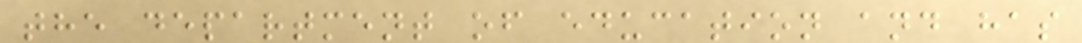the department of education and has
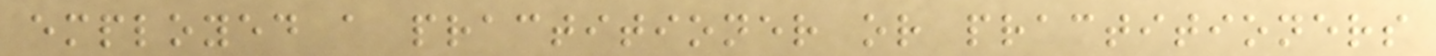employed a practitioner or practitioners
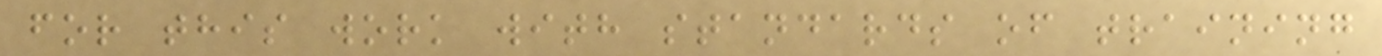for this work with standards of training
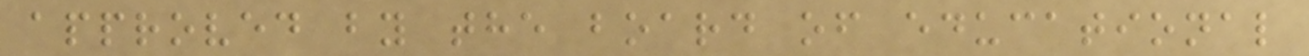approved by the board of educational
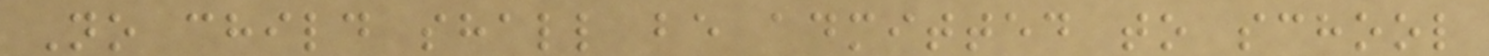No child shall be admitted to school
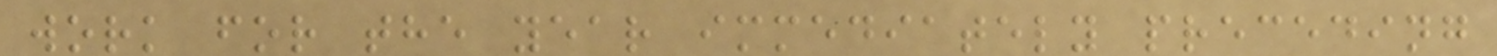work for the year immediately preceding
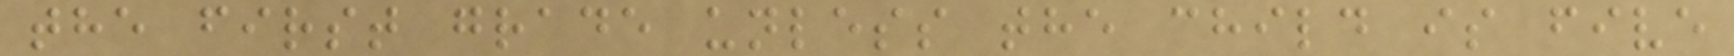the first grade unless the child is five
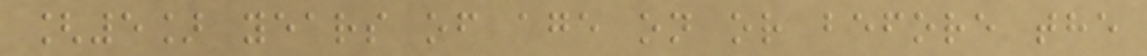[5] years of age on or before the
